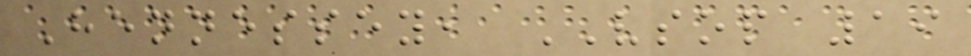Hennessey, VSOP 19
